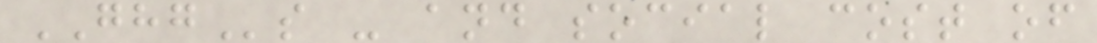GHGs - and social cost of
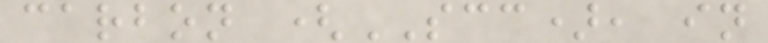carbon (SCC), in
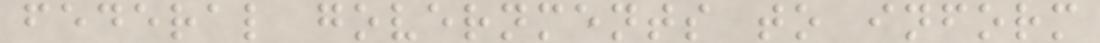federal governments to inform
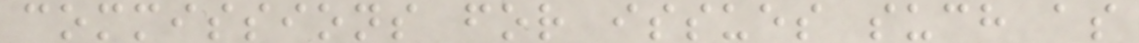commissions for issues such as
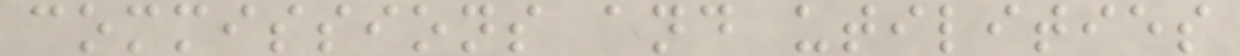commissions and utilities
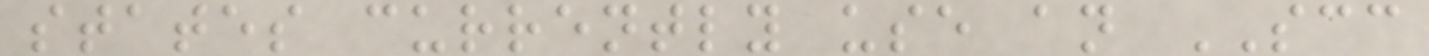states currently use an SCC
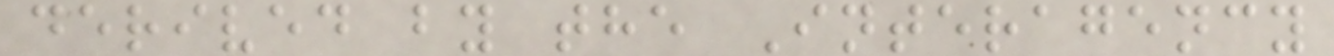derived by the Interagency
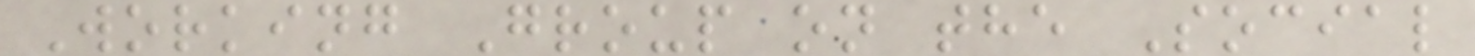Working Group on the Social
